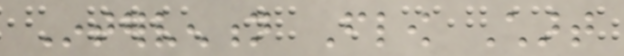Intervention Flow Chart
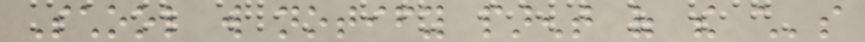School will notify parent of the child's
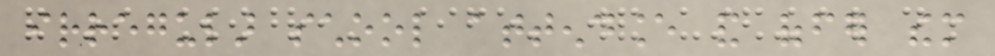irregular school attendance and offer them
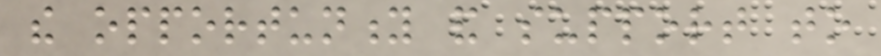the opportunity and support to
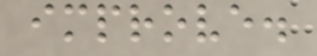improve.
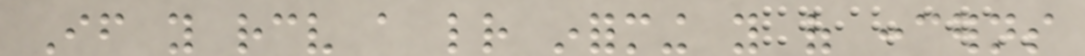If you receive a letter informing you of concerns
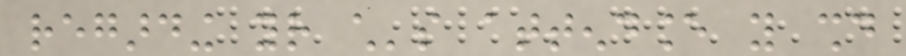regarding your child's attendance you should
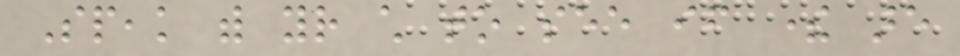Speak with your child to see if there are
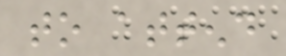to attend
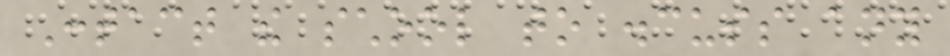Contact the school to discuss any
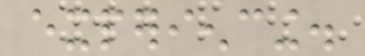experiencing.
